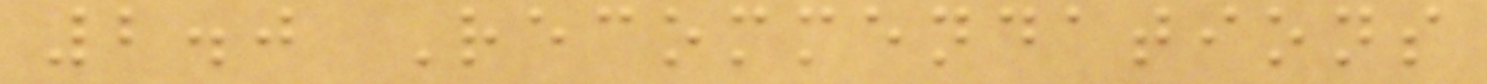2.0 Recommendations
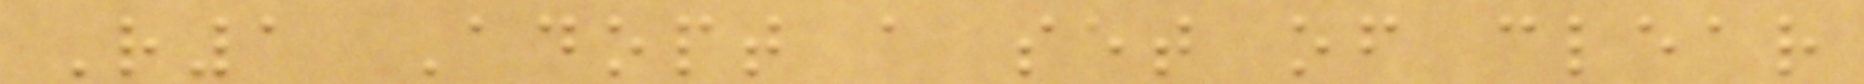R1 Adopt a set of clear
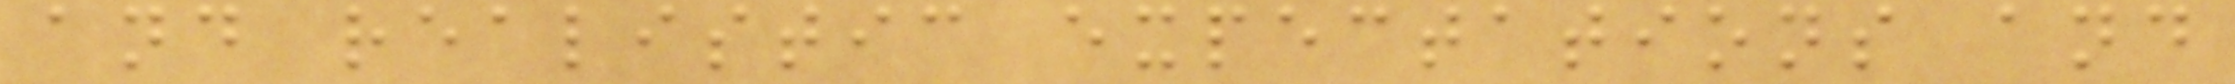and realistic expectations and
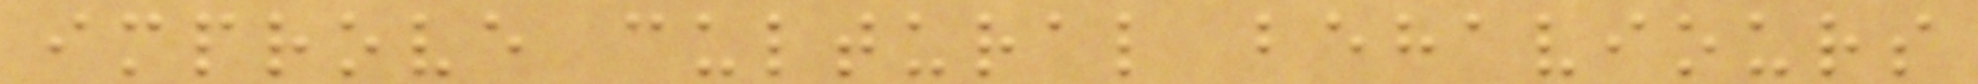improve cultural behaviours
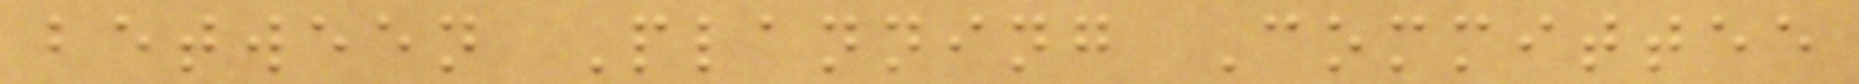between Planning Committee
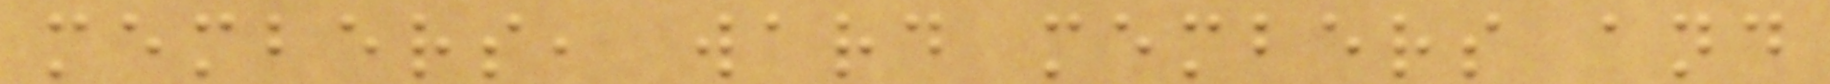members, ward members and
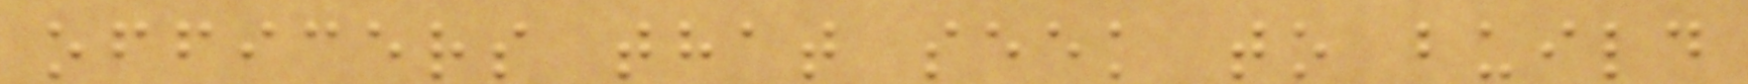officers that seek to build
